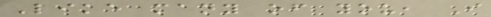Like many of you, I
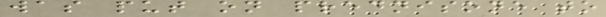was put on prednisone to
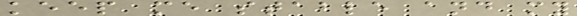keep me stable and my
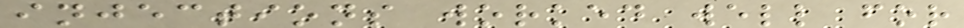injections worked well for
